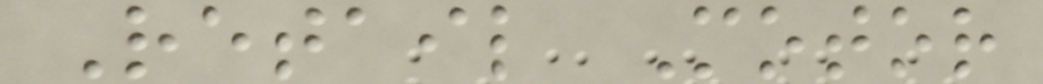Retail Motor
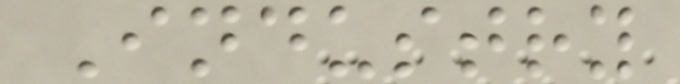Industry
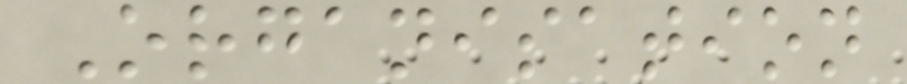Organisation
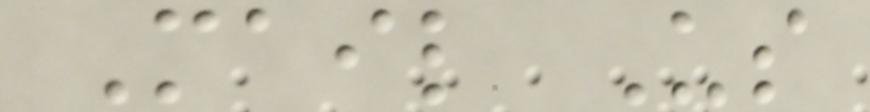Mail Us
